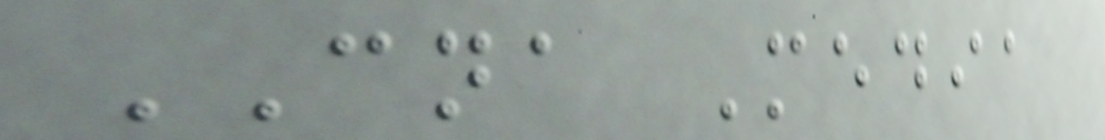CNA Media
